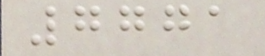7771
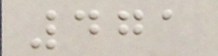471
